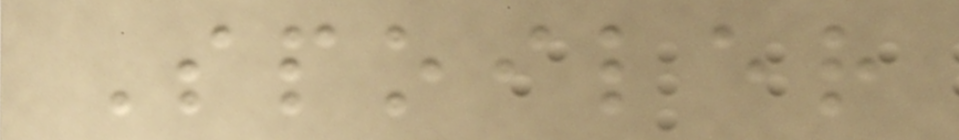Spoiler
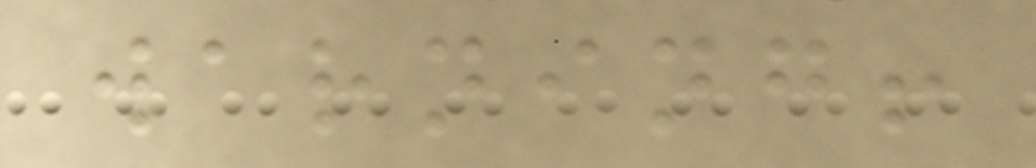warning!
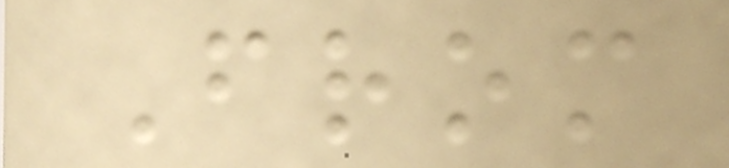From
